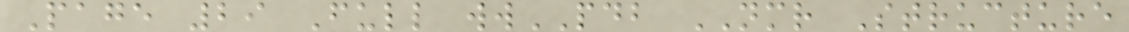Page 29 Full wwPDB NMR Structure
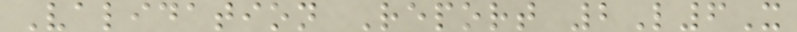Validation Report 2L6X
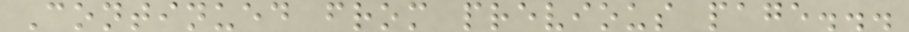Continued from previous page...
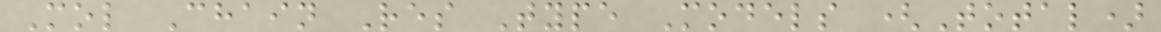Mol Chain Res Type Models (Total)
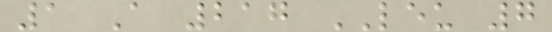1 A 217 LEU 7
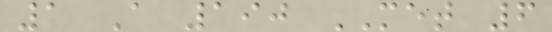1 A 190 MET 6
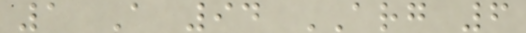1 A 94 ARG 6
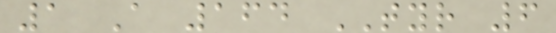1 A 164 TYR 6
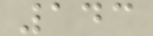143
